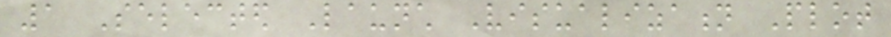1 Selected Launch Visualization Plot
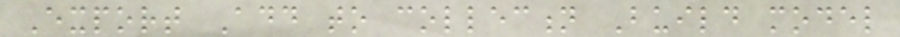Export Add to collection Build model
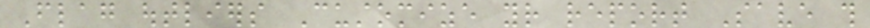Flag outliers Customize your report Save this
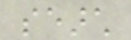search
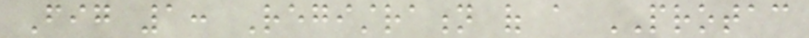Fig 1: Registration of a PROTAC
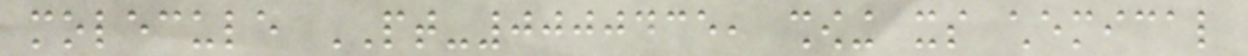molecule PT-0000435, showing its chemical
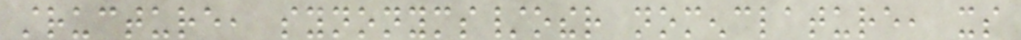structure, synonyms/other nomenclature, its
